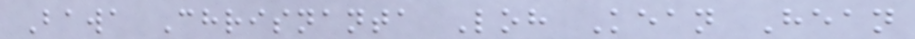Bawa Chrisnanta Loh Kean Hean
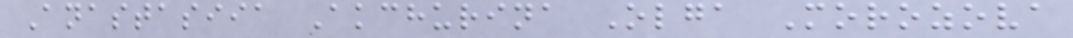Anastasiia Akchurina Olga Morozova
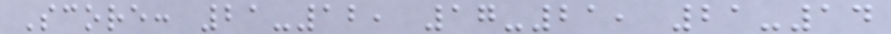Score: 21-12, 17-21, 21-14
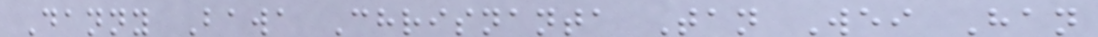Danny Bawa Chrisnanta Tan Wei Han
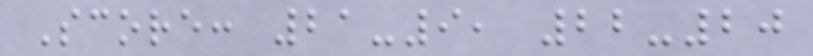Score: 21-9, 22-20
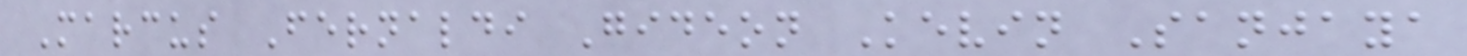Marcus Fernaldi Gideon Kevin Sanjaya
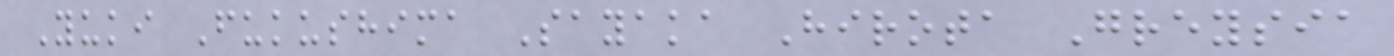Yuki Fukushima Sayaka Hirota Greysia
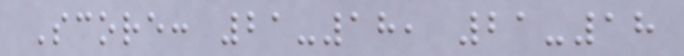Score: 21-18, 21-18
